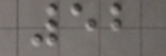52
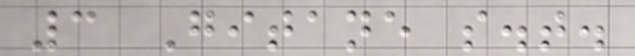3 Gitane s.t.
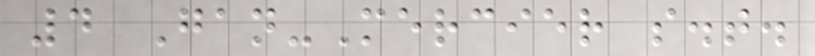4 Gan-Mercier s.t.
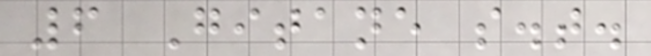6 Gitane s.t.
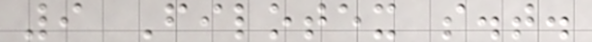9 Filotex s.t.
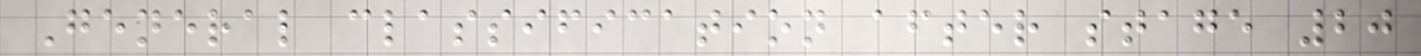General classification after stage 20
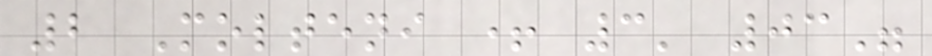2 Molteni + 3' 03"
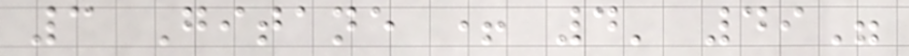3 Gitane + 4' 49"
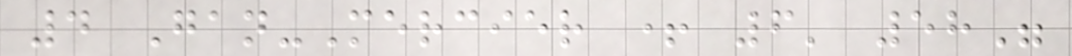4 Gan-Mercier + 6' 58"
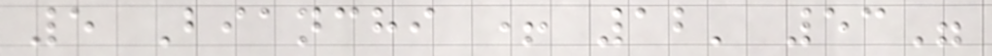5 Bianchi + 12' 53"
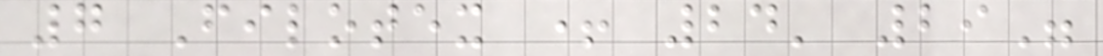7 Filotex + 24' 29"
